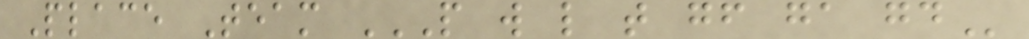Place Team P W L T GF GA GD
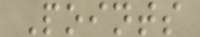Points
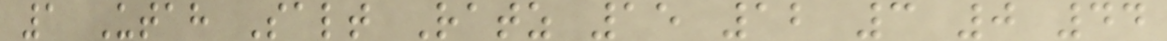1 Utah Salt Ratz 15 12 3 0 44
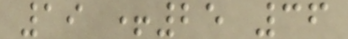19 +25 36
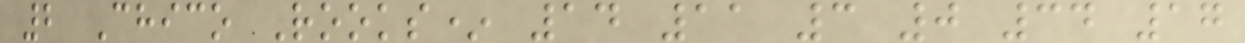2 Chico Rooks* 14 11 3 0 34 17
